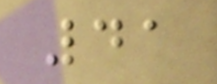41
